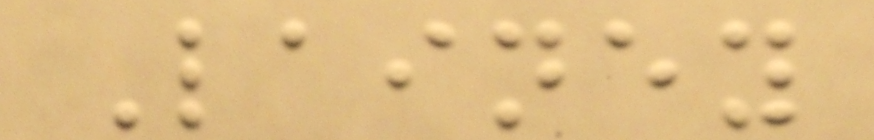Lainey
